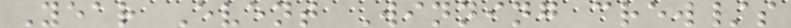Year Event Winning crew/s
